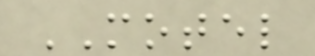MOTEL
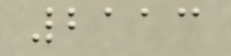2113
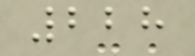228
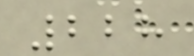228
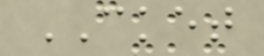CKET
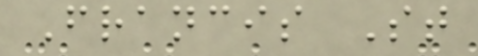Francis St
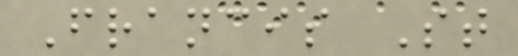Francis St
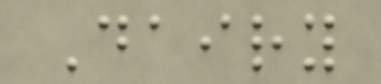Dairy
